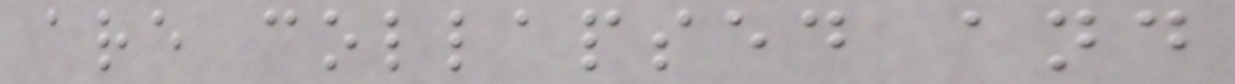are collapsed and
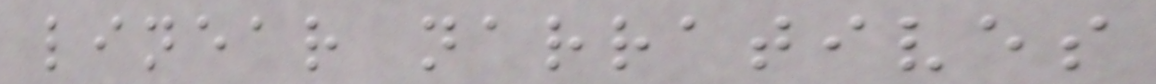linear narratives
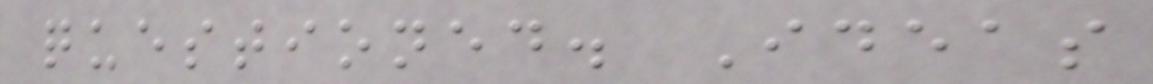questioned. Ideas
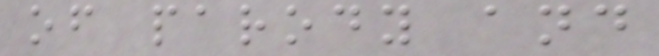of parody and
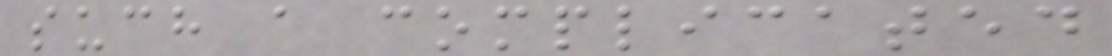such a complicated
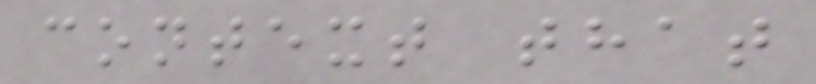context that
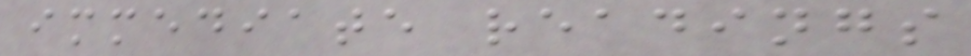immediate readings
